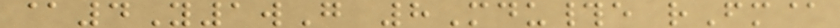@4Y1wG 8Mdu#e rFm@
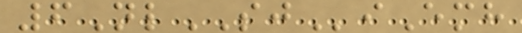6NlSJiEmh
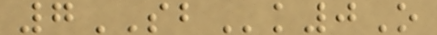7SBk0O
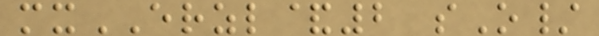mxERZL&2 sO/
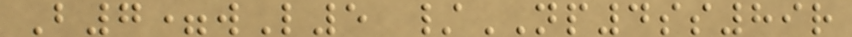B7=wL5 /NP4ss89r
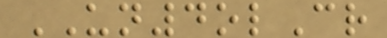UN4olCr
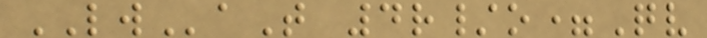LWaT 4r/o=Qv
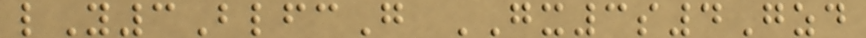lY3BlfcG GX3s4Gzd
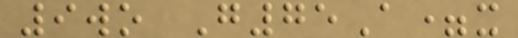9wo G75A=x
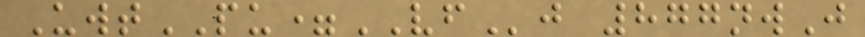UwtPU=VFj 877nwJ
